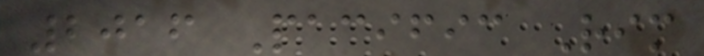2016 Pacific Rim
